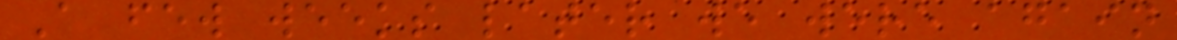A few weeks later we were again
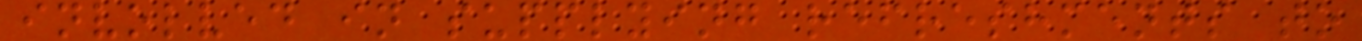involved in supplying refreshments to
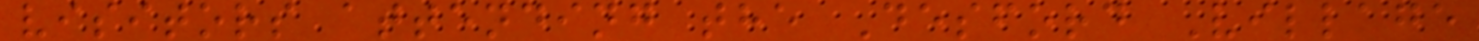visitors attending the Desford Village
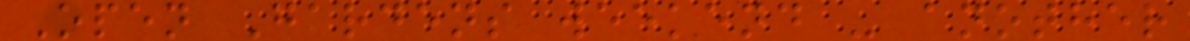Open Gardens weekend - another
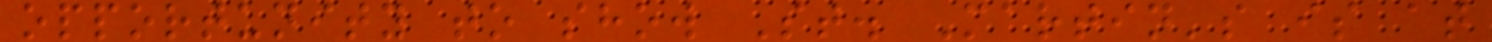opportunity to show St. Martin's is at
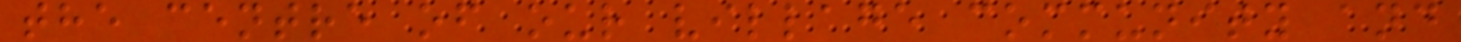the centre of our village community and
